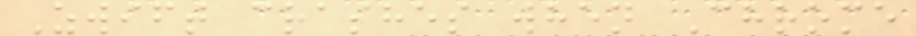Zwift crashes when Chrome
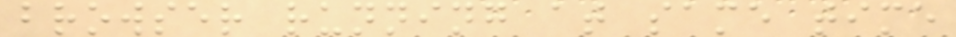browser running at same time
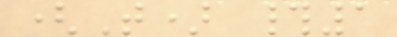(T) #1
